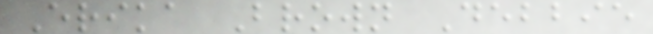Erika Brown Debbie
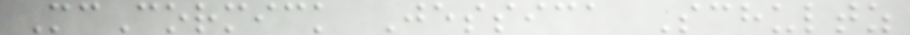McCormick Jessica Schultz
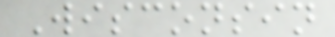Wisconsin
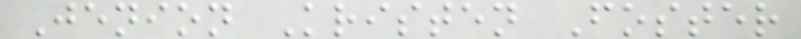Jenion Kristen Foster
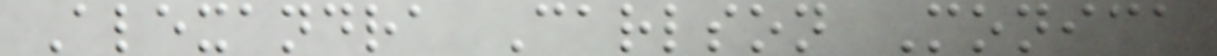Alexandra Carlson Monica
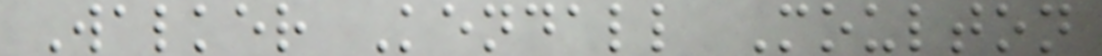Walker Kendall Moulton
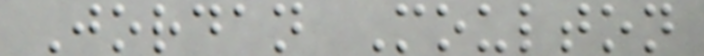Jordan Moulton
